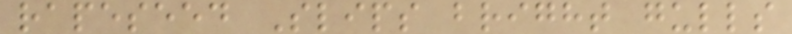rapeseed Slips bright gulls
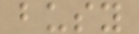busy
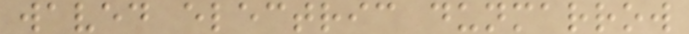waved electric dunmarrow
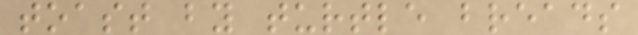toast by turtle breads
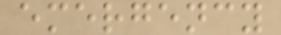emergency
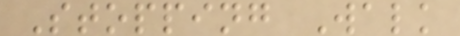Stopping Walk
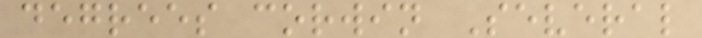degrees corwin Several
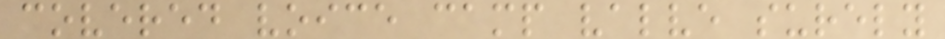covered voice camp valve surely
